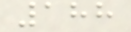188
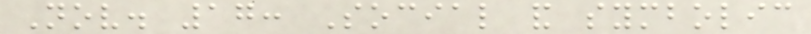Nov. 17: Social and symbolic
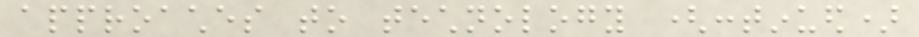approaches to technology (continued)
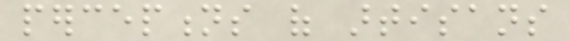perceptions of artisans
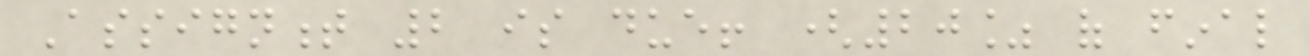Assignment 2 is due! (20% of final
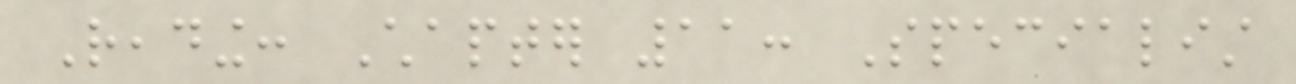Reading: Chapter 11: Specialist
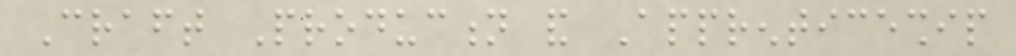Craft Production and Apprenticeship
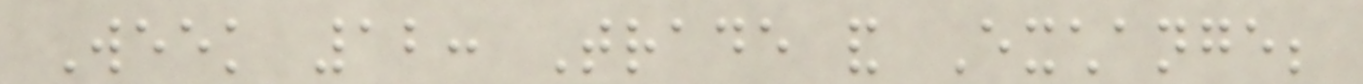Week 12: Trade and Exchange;
